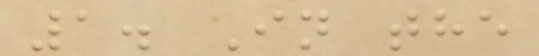1. In the
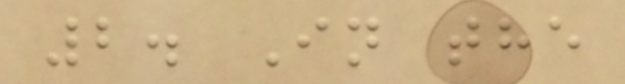2. In the
